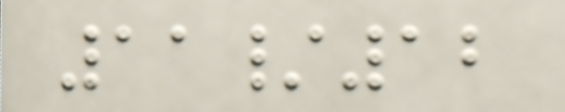11/12
